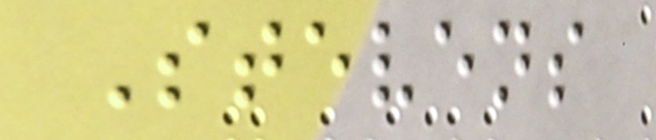Stevens
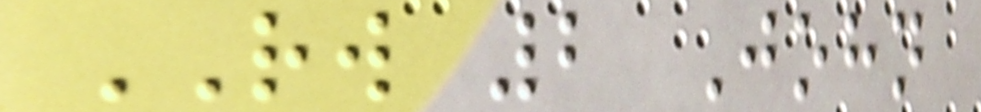RW 2 John
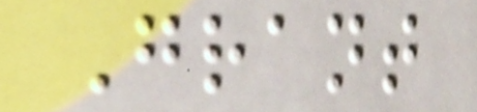Grant
